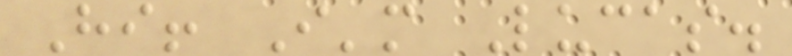Hi! I'm Lucas.
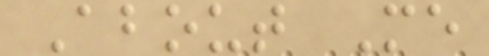About Me
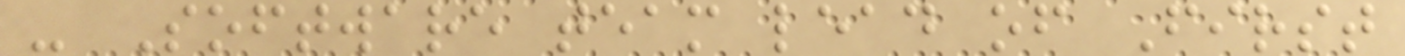- Software team lead of First
